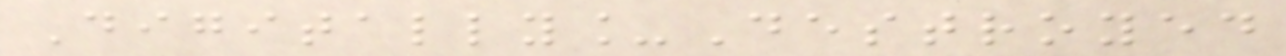Digitally_Destroyed
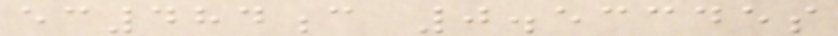ec484c 0.53345s
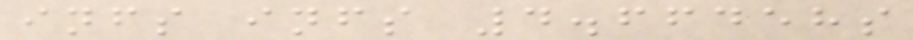infs infs 4.66458s
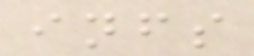infs
